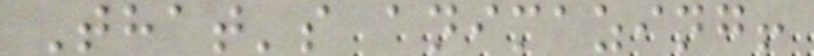That's animazing!
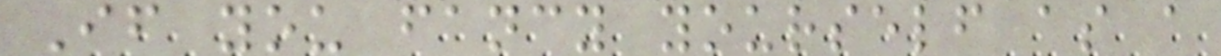If you fancy yourself as a
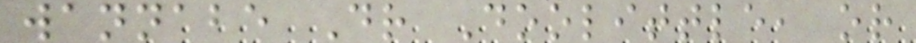wannabe Dr Doolittle, or
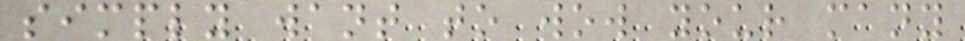simply want to wow your many
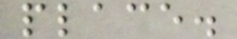place.
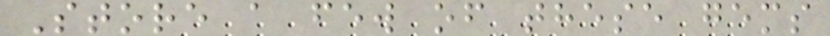Store a few of these gems
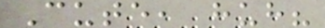Cute, huh?
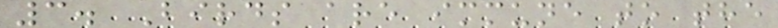3. Birds are immune to the
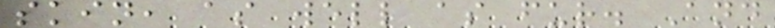skin, as well as fur. And
